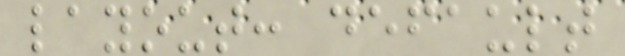layout: default
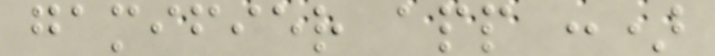gamifier app :)
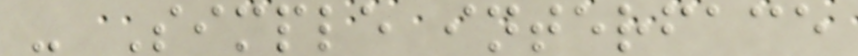- Simple interface
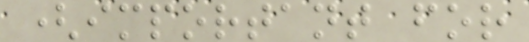(important for
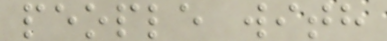people with
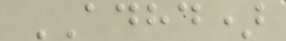ADHD)
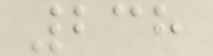238
